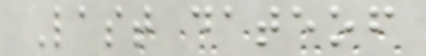Last dateof
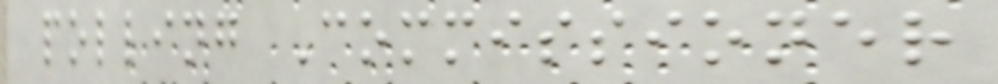polling Commissioner
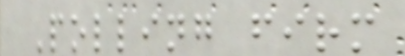Polling firm
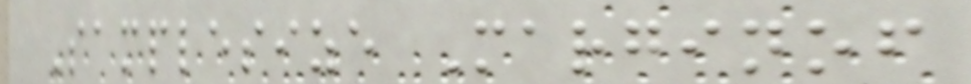Samplesize Marginof
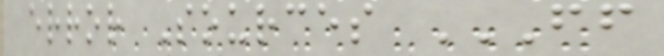error Sources FF
